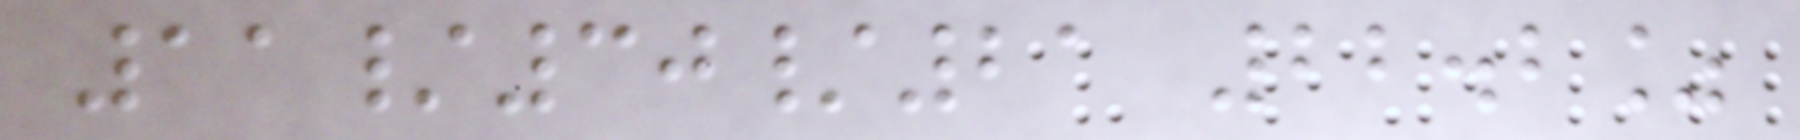11/30/21 22.2%
